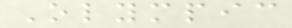Olympic
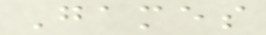Games
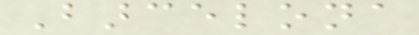Barcelona
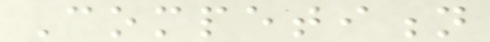Competition
